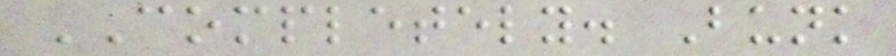COMPLETELY. Bunk
